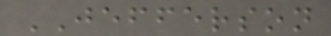JEFFERSON
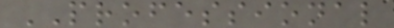PROFESSIONAL
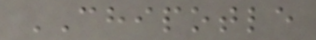CHIPOTLE
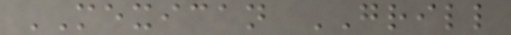MEXICAN GRILL
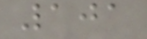101
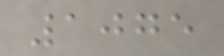1075
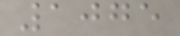1075
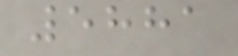5881
